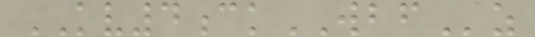KV4ckWBFz
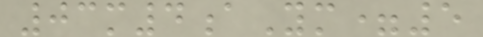03m4aYm=5
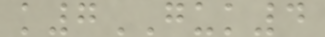k7GUK4
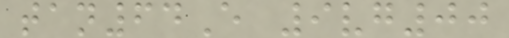tan64E 9vg00
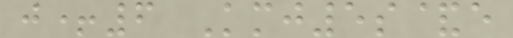j+6 Kmj5s&e
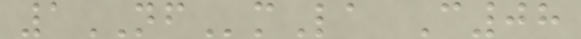1NFmLa C08
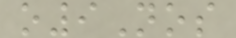o9Nos
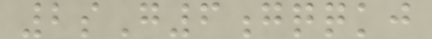2sG6gqqkj
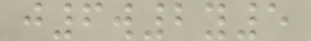j6w2y5
